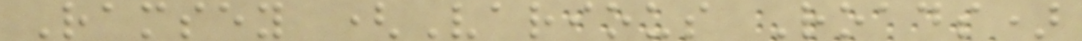Ramsey (Various Roads)
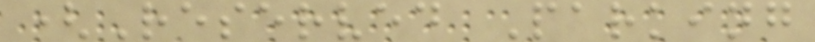(Reserved Parking
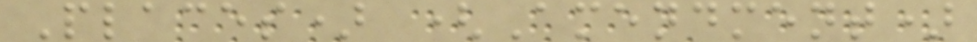Places) (Amendment)
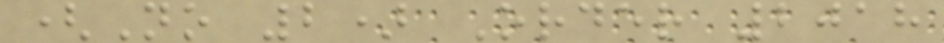(No 2) Order 2018
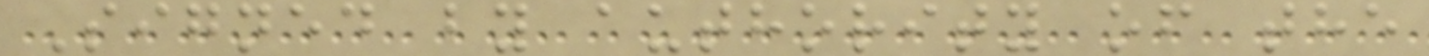Signed by authority of the
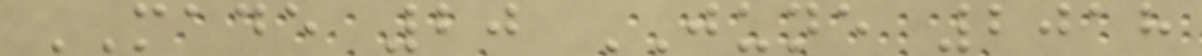MADE 20 JUNE 2018
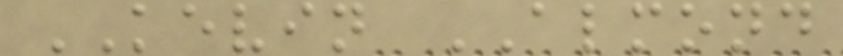KEVIN ALMOND
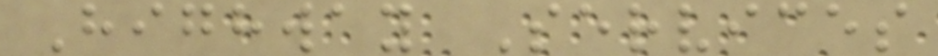Highway Services
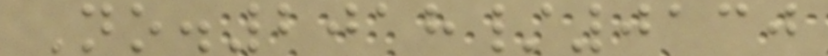No.2018/0130
